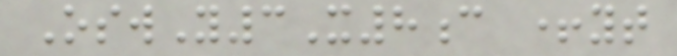OswY3X8c +yt
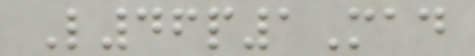L46p1Mad
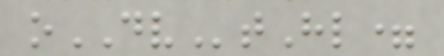oDVtHl=
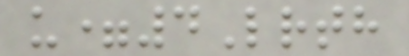u=4Lrth
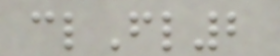clFl2
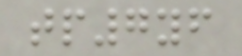tp7yf
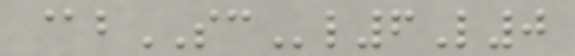@bSCl6L0
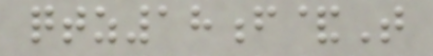qtz18f&T
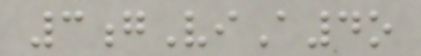3gViA4o
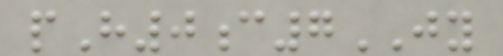pH0c7JY
